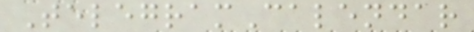TelegramCalendar
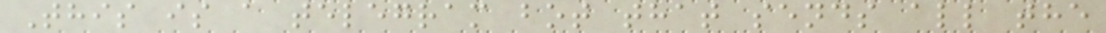This is a telegram bot that sends all the
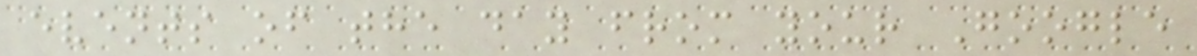events of the day from your Google
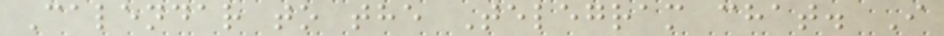Calendar to the Telegram chat. I
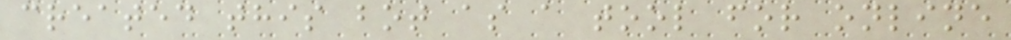created this bot as a tool for online
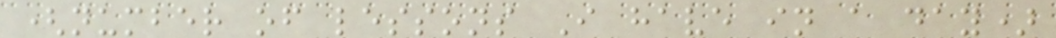(number of lessons I have in a day)
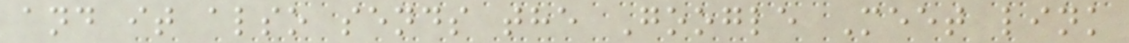and it also sends the Google Meet link
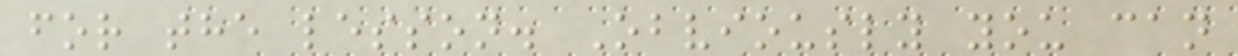for the lesson. Obviously you can
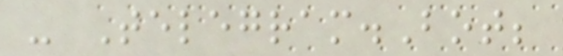- Telegram.Bot;
